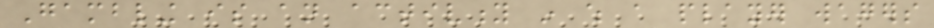Gambling is an activity in which a player wagers
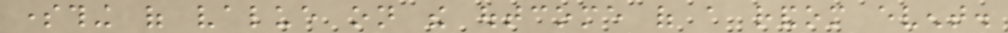something of value on the outcome of a random event.
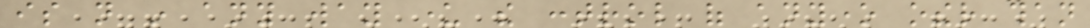is not in any way under the control of anyone other than
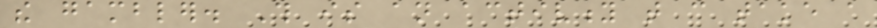the gambler. This is an activity that can take a
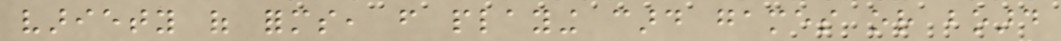variety of forms, from playing card games or board
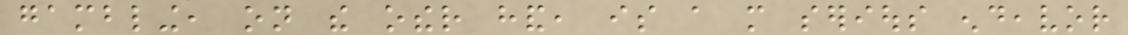gambling, on the other hand, is a more serious endeavor
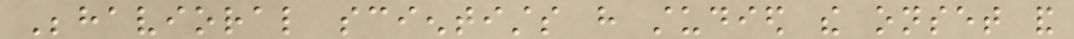Behavioral scientists have studied the onset and
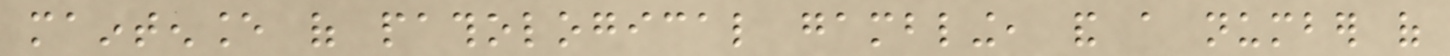maintenance of pathological gambling, and a number of
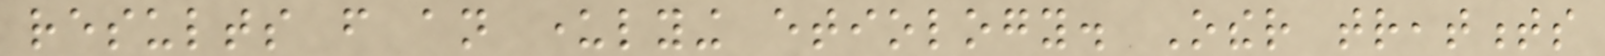results from an underlying etiology. Other treatments
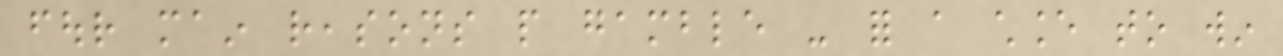four main reasons people gamble - for a chance to win
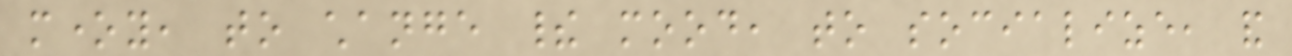money, to change their mood, to socialize, and
